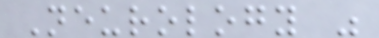Neurology was
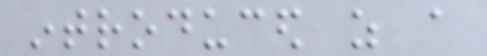introduced as a
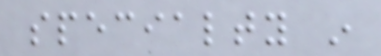specialty in
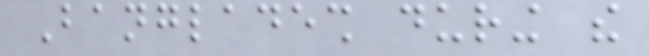Bangladesh during the
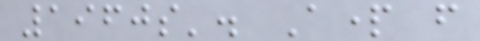1960s'. Apart from
